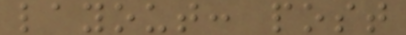layout: post
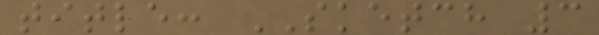title: SKETCH 3
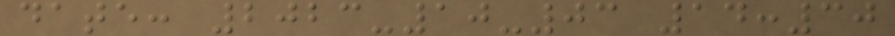date: 2023-10-03 14:30
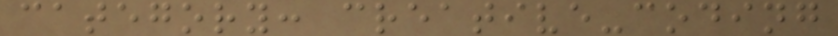category: creative-coding
